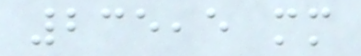235,5 mm
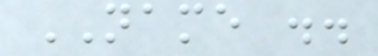NAME ..
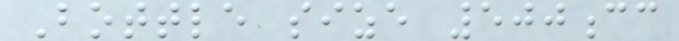Bottle size 500cc
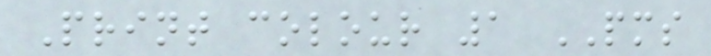Print colour 1 PMS
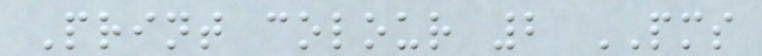Print colour 2 PMS
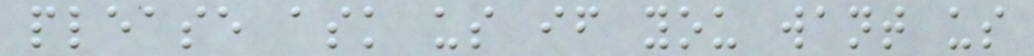please ask us if you want us
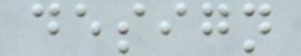design
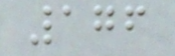176
